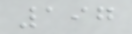197
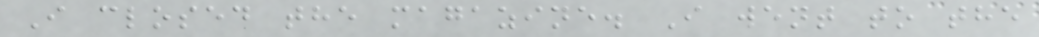I closed the magazine. I went to the
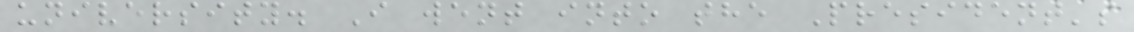university. I went into the President's
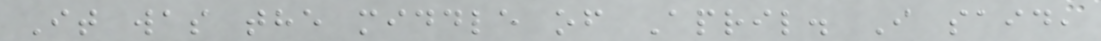It was the middle of April. I said,
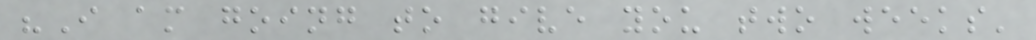"I am going to give you two weeks'
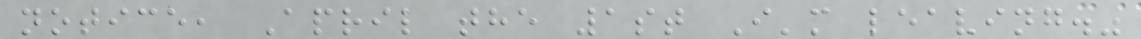notice, April the 1st I'm leaving."
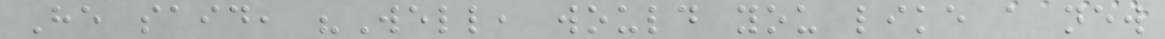He said, "Well, would you like a new
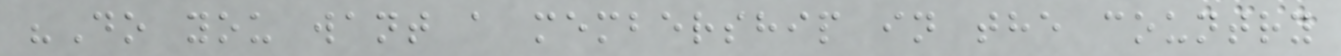"Do you want a membership in the country
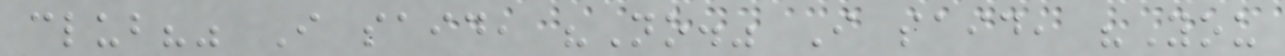club?" I said, "No." I said, "You
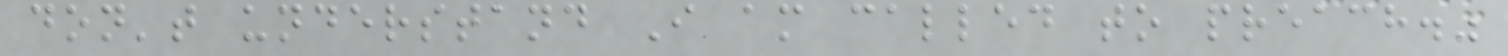don't understand I am called to preach."
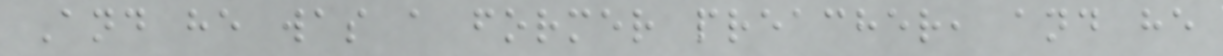And he was a former preacher, and he
